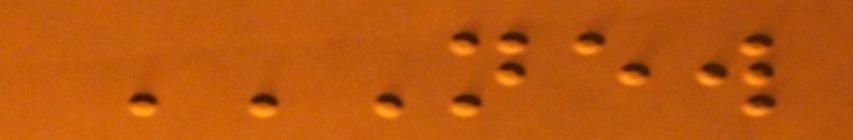NEW
